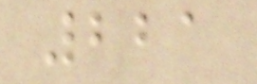221
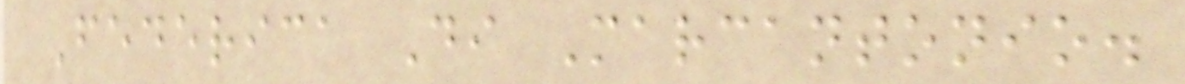Federica Di Marcantonio.
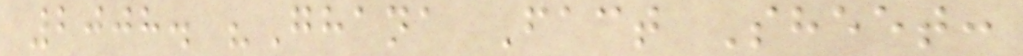2008. "Ghana Fact Sheet:
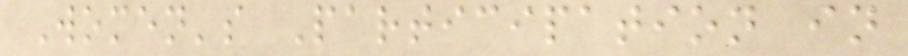Women's Participation in
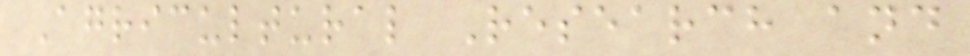Agricultural Research and
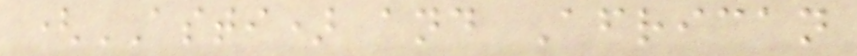(ASTI) and African
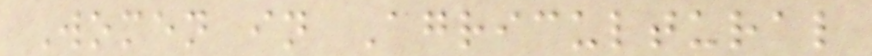Women in Agricultural
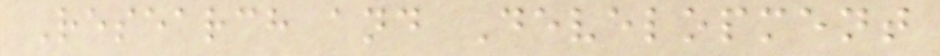Research and Development
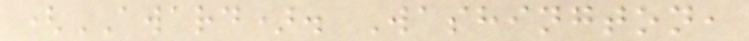(AWARD). Washington,
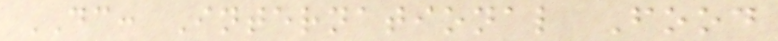DC: International Food
